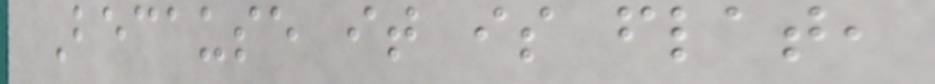Because it is flat,
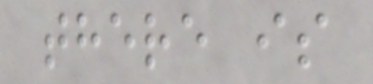there is
